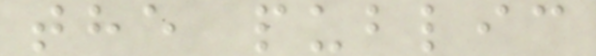the public
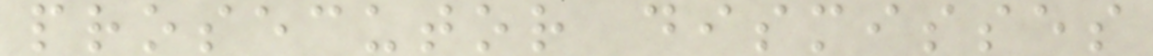prosecutor dismisses
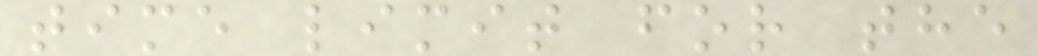time limit for the
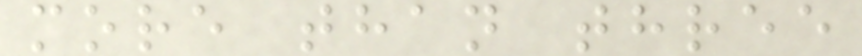more than three
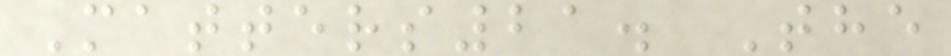Matters21. The
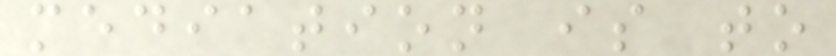mediation is to
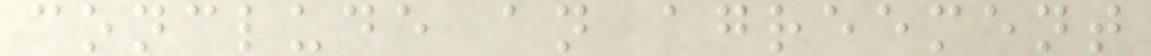conclude an agreement
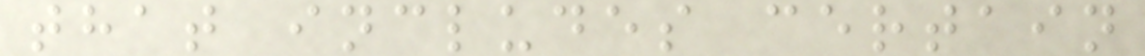that includes certain
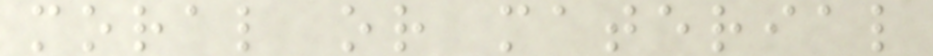moral or material
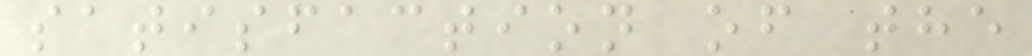satisfaction of the
